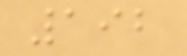192
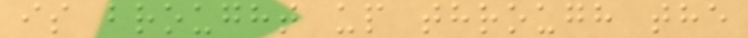is brought up through the
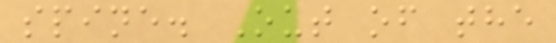spine. Out of the
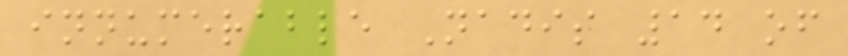innumerable Nadis 14 of
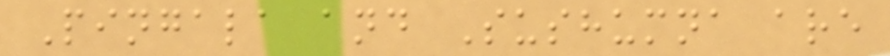Pingala and Sushumna are
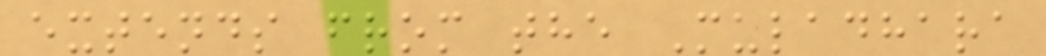extends from the Muladhara
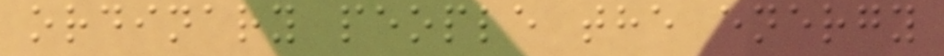ordinary people the energy
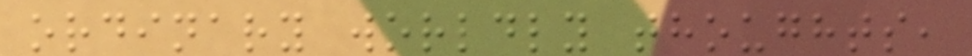ordinary worldly thoughts,
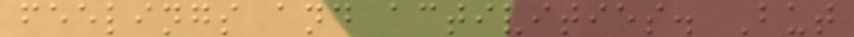feelings and activities. But
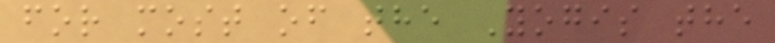for most of the Yogis the
